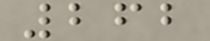262
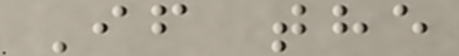If the
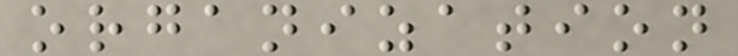organization
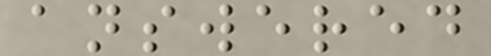answered
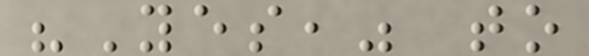"Yes," to
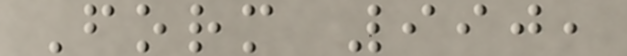Form 990,
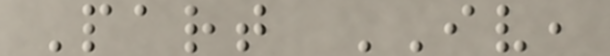Part IV,
